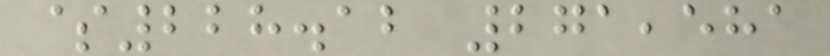$228.12 271,581
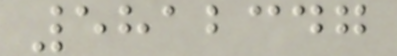5812347
